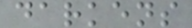darkens
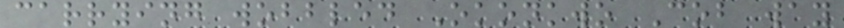carrying wobbled Okonkwo Cob way
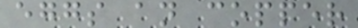eggs an copper
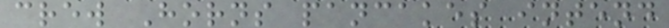crew Horns pancakes intend
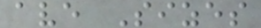ave Sizes
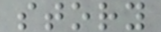story
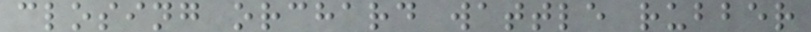closing orchard wattle rubber
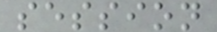session
